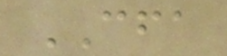CFA
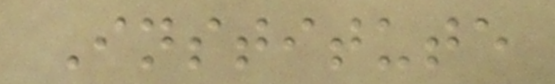Institute
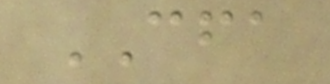CFA
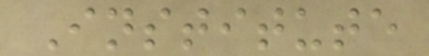Institute
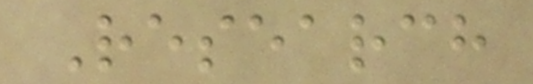Research
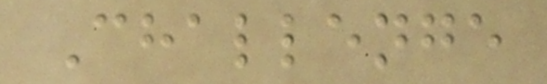Challenge
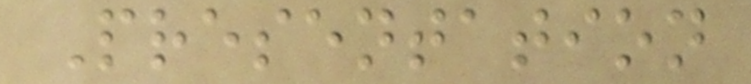Presentation
